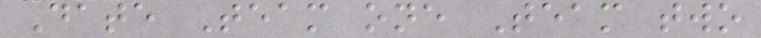Date Team one Team two
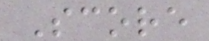Score
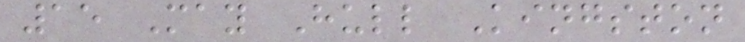15 May Hull Kingston
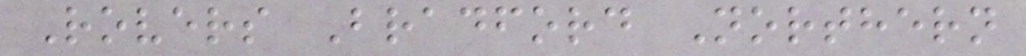Rovers Bradford Northern
